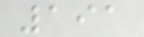191
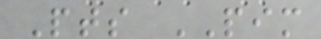Pts PIM
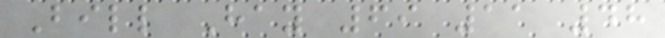Bill Hay 69 11 48
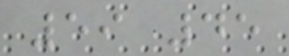59 45
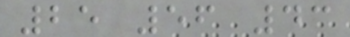25 56 43
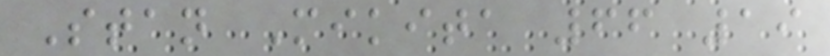Stan Mikita 66 19
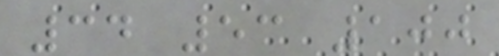34 53 100
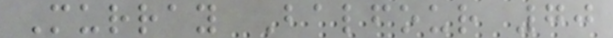Murray Balfour 70
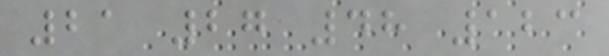21 27 48 123
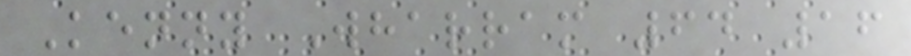Kenny Wharram 64 16
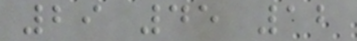29 45 12
